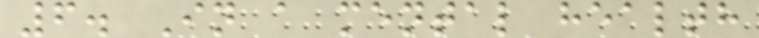6. In a mental health
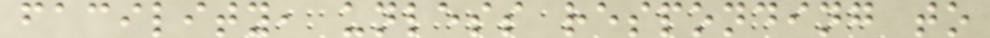facility, unless responding to
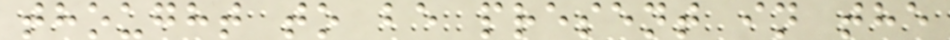thought to be present in the
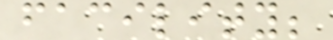facility;
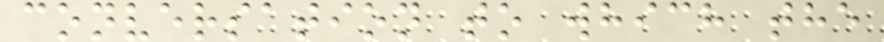conversation to which the
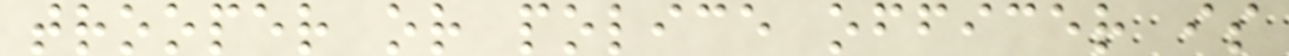trooper or police officer is
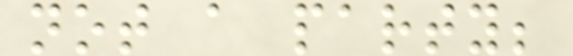not a party;
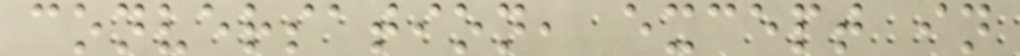conversation, except in
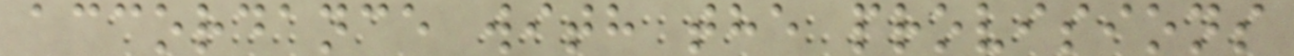accordance with the provisions
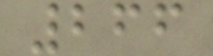266
